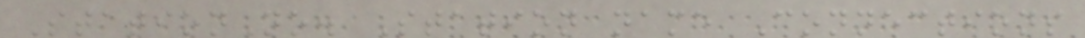StationNo. Station name Connections
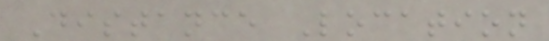Distance Location
